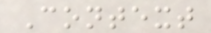Context
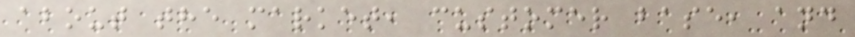about the market, customer base, and
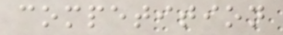competition
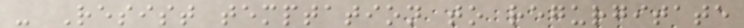- Resist temptation to regurgitate
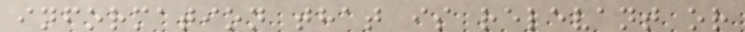information that is relevant or
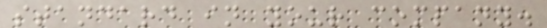standard in your company.
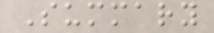Summary
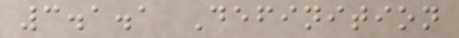3.1.1 Definition
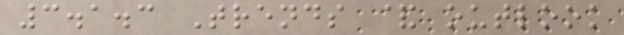3.1.3 Trends & outlook
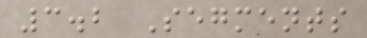3.2 Segments
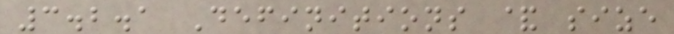3.2.1 Definitions & size
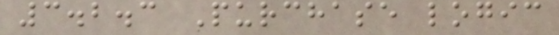3.2.3 Purchase logic
